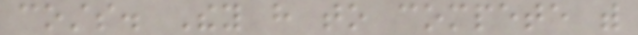costs. They have to compete with
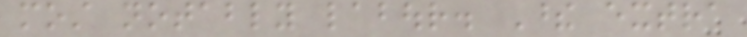most notably labour. These extra
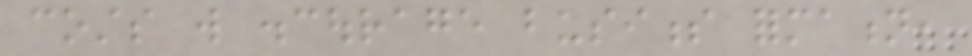costs will discourage business formation,
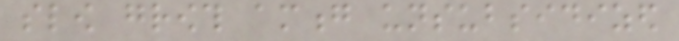slow growth among unsubsidized
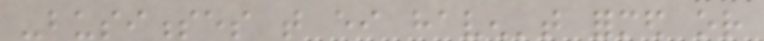-businesses that either haven't formed or
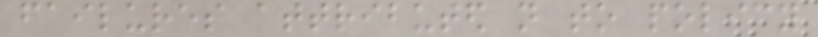failures attributed not to policy
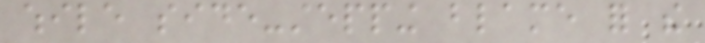while side-stepping blame for the
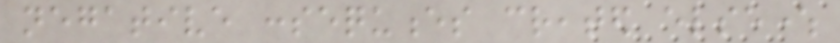negative consequences created elsewhere
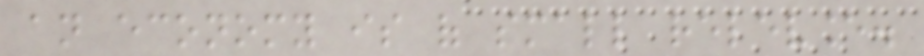an economy is of small relevance.
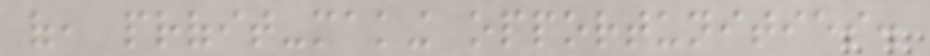of, profit-making opportunities.
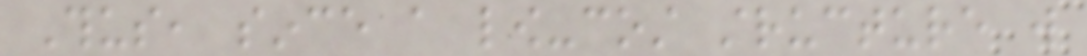Thus, since a low-cost structure will
